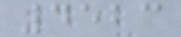4523
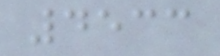4533
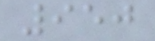950
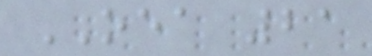OEA 21
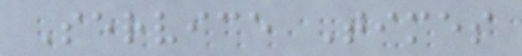Service Times
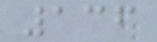136
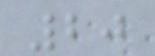20
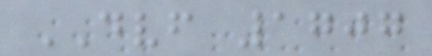DVF 1707
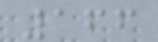166
